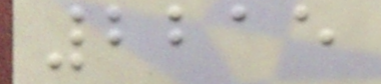2215
